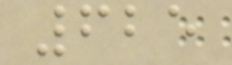625
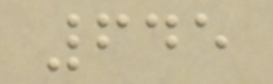645
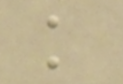k
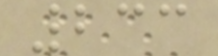233
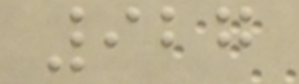927
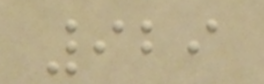929
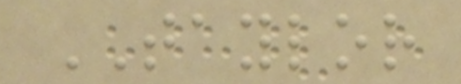TAYLOR
